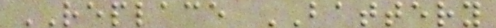REPLACE BATTERY
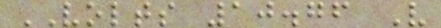VOLTS 10.76 V
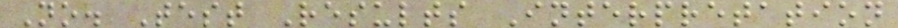No. Test Results Interpretation
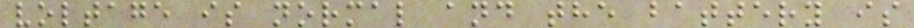voltage is normal and the battery is
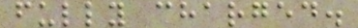fully charged.
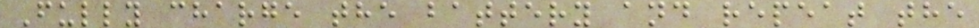Fully charge the battery and repeat the
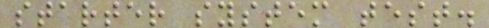starter system test.
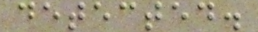detected.
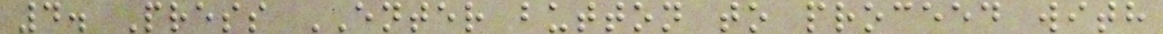4. Press ENTER button to proceed with
